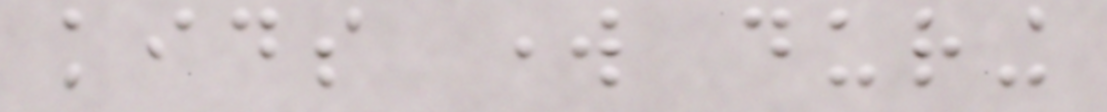kids work during
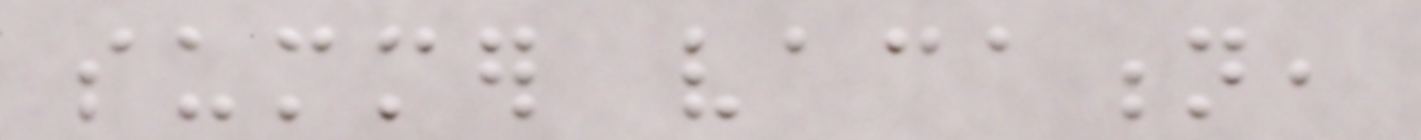summer vacation,
